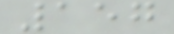157
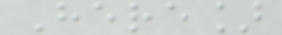Here]
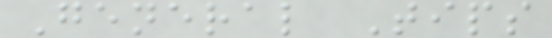General Tips
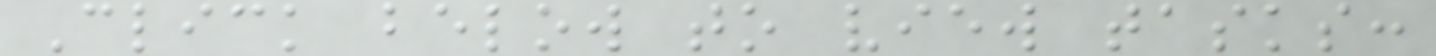Click below to view tasks:
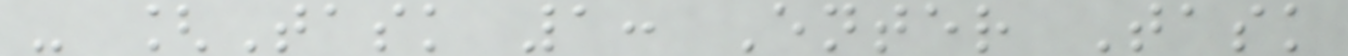- [Task 1: Enter Task
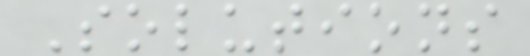Solutions
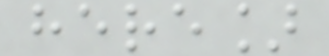here]
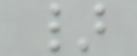}
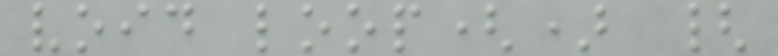void loop() {
